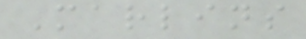Marlins
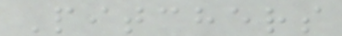Pitchers
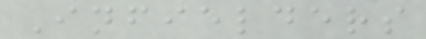Infielders
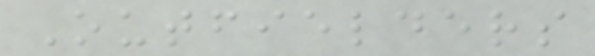Outfielders
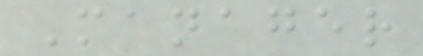Manager
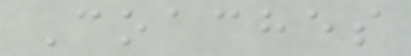Coaches
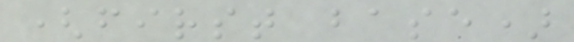(first base)
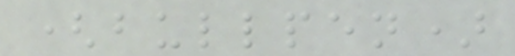(bullpen)
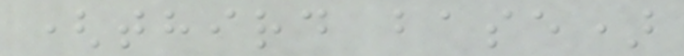(third base)
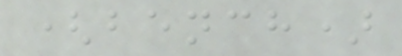(bench)
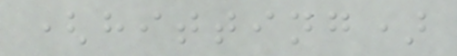(hitting)
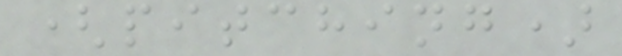(pitching)
